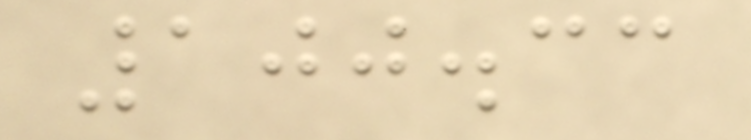100.33
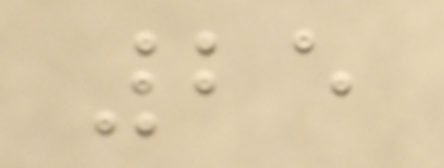25
